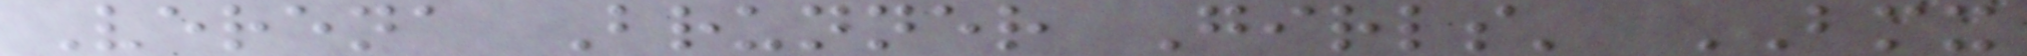Verena Brunner Girls' BMX
